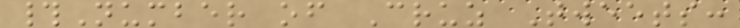#Number of Cruz Tweets:
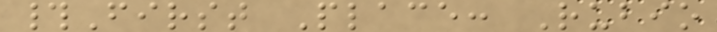#First Place: Rubio
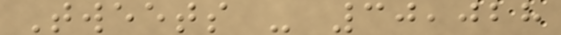Tweets - 30,028
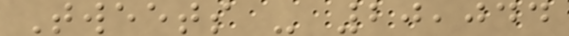Tweets - 20,044
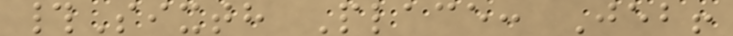#Sixth Place: Jeb!
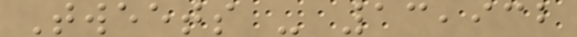Tweets - 13,932
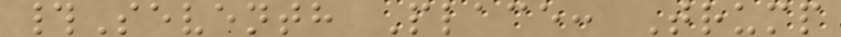#Seventh Place: Trump
